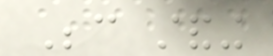Because standing
